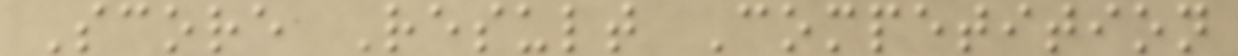Score Result Competition
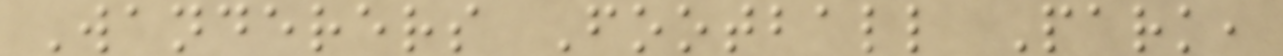Wanderers Football Park,
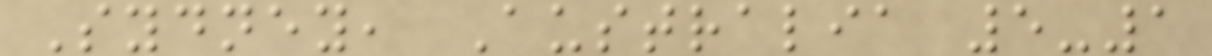Sydney, Australia 5-1
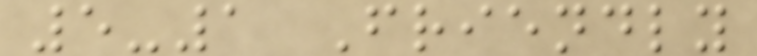5-1 Friendly
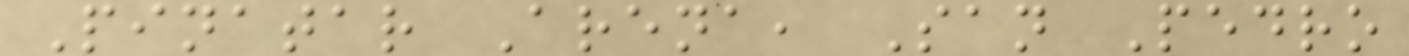Pinatar Arena, San Pedro
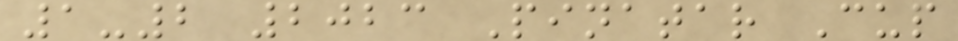1-2 2023 Pinatar Cup
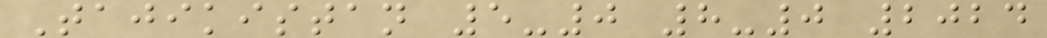Tajikistan 5-0 8-0 2024
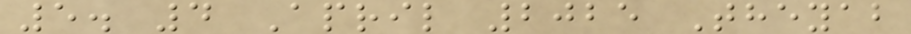5. 4 April 2025 Theyab
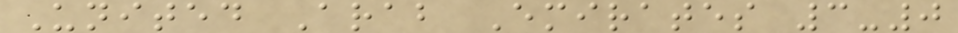United Arab Emirates 3-0
